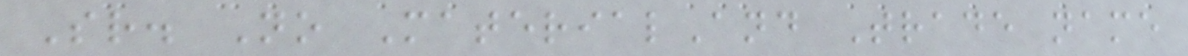Sr. No MaterialAnd Trade name
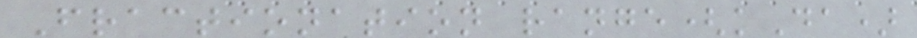Fractionation range(kDa)
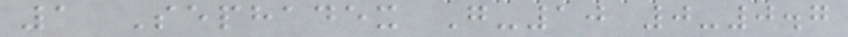1 Sephadex G-10 0-0.7
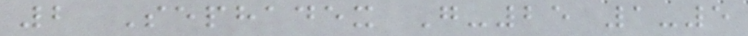2 Sephadex G-25 1-5
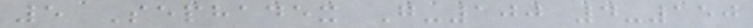5 Sephadex G-100 4-150
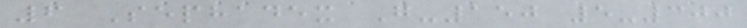6 Sephadex G-150 5-300
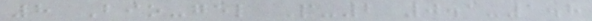8 Bio-gel P-2 0.1-1.8
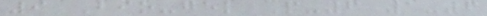9 Bio-gel P-6 1-6
